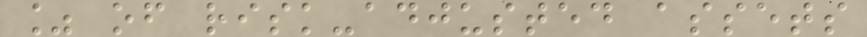% of risk-adjusted assets
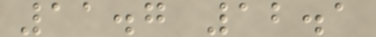11.7 12.1
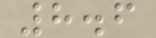8.6
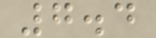7.4
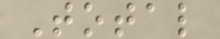Total
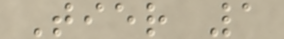Tier 1
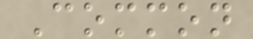Common
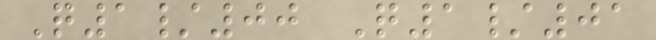Q1/00 Q1/01
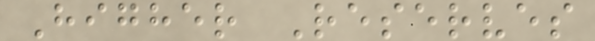Higher Reserves
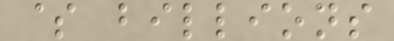$ billions
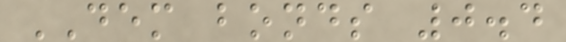DEM bonds 0.4
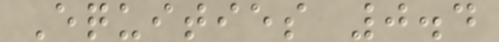Equities 0.4
